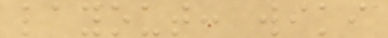layout: wiki
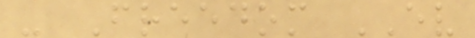- Freedom EV
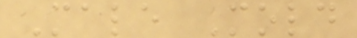Male Mold
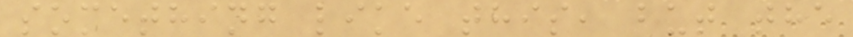something like this, but the
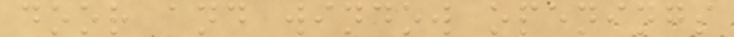door and window openings
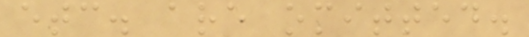etc. are omitted.
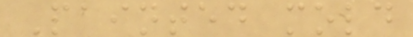Painted mold
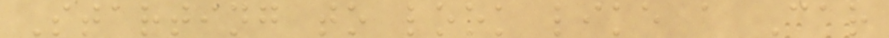Starting to look like a Car
